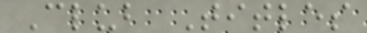Club Titles
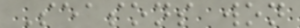Seasons won
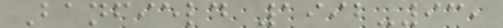Banfield 1992-93,
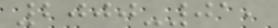2000-01,
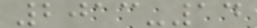2013-14
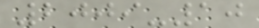2009-10
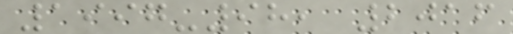1997-98, 2016
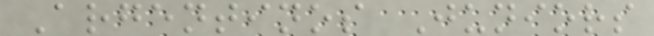Argentinos Juniors
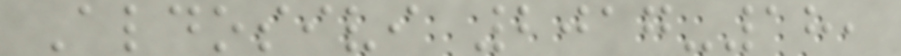Aldosivi 2017-18,
